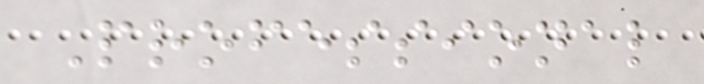Professional
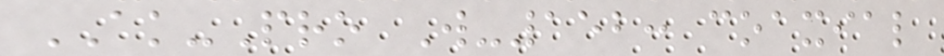AK-Pro W-152: coaxial
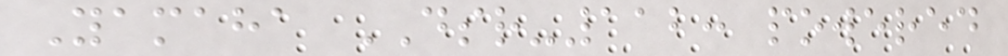Yamaha DSR-112: powered
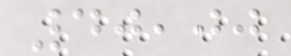40,00
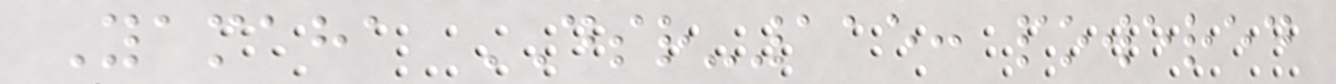Yamaha DSR-115: powered
